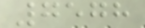7578
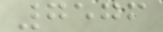7576
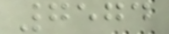7574
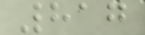817
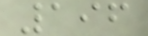196
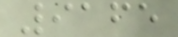9165
